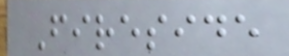Fireside
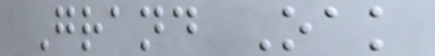Grand Oak
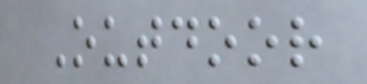Outdoor
